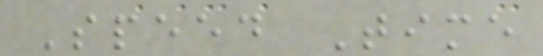Speed Time
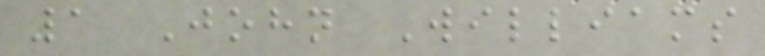1 John Williams
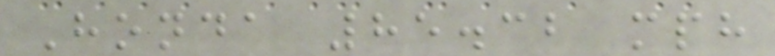Honda 85.32 mph
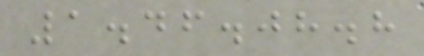1.46.08.8
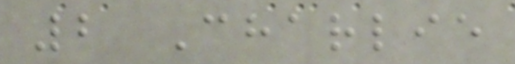2 Charlie
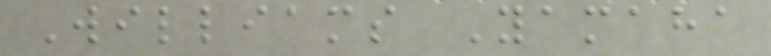Williams Yamaha
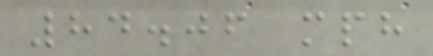84.06 mph
